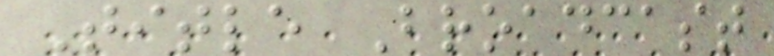Title Broadcast
